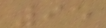95
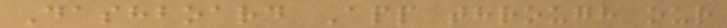Dashboard App through our
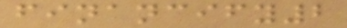financify2
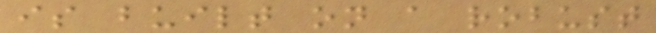is built on a robust
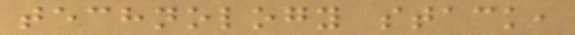technology stack,
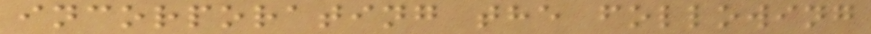incorporating the following
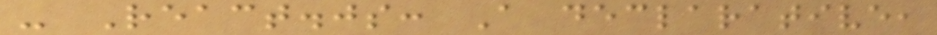- React.js: A declarative,
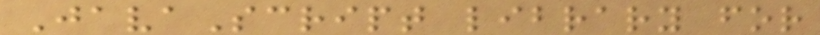JavaScript library for
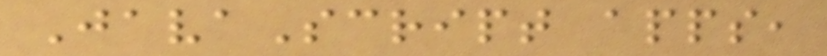JavaScript apps,
